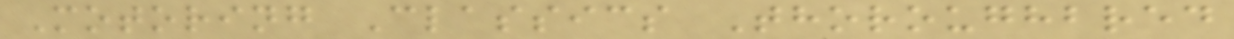Motoring Classics Thoroughbred
